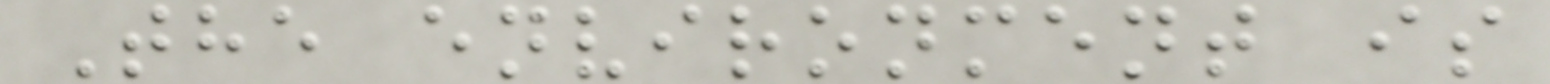The environment is
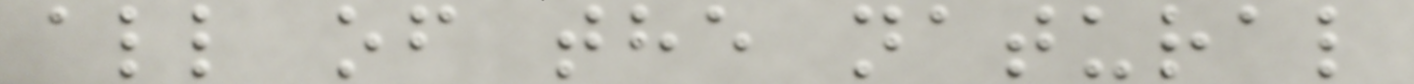all of the natural
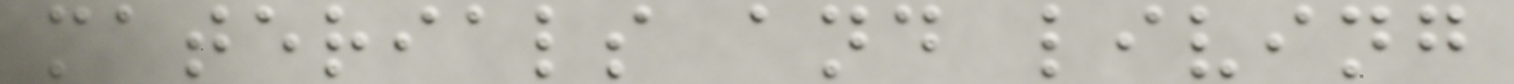materials and living
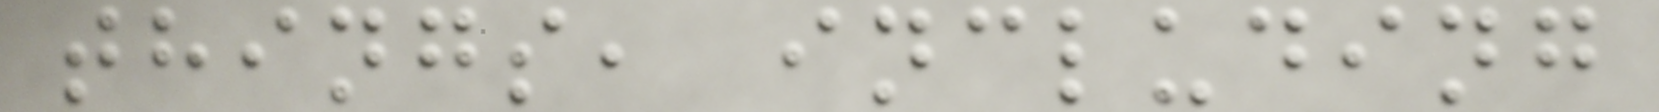things, including
